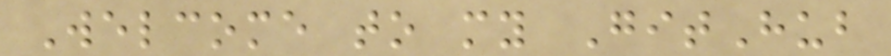Welcome to my GitHub
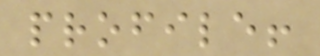profile!
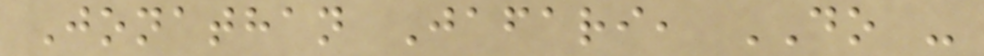Jonathan Jafari, DO -
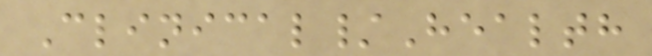Clinical/Health
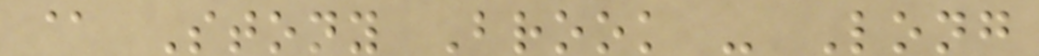@ Stony Brook - Long
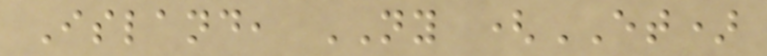Island, NY (ET)
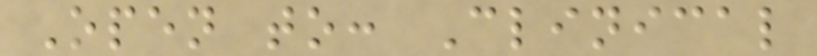Open to: Clinical
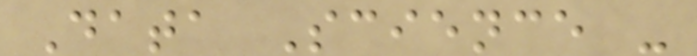Data Science -
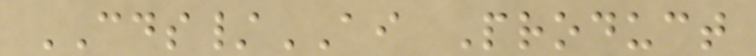CDS/AI Product
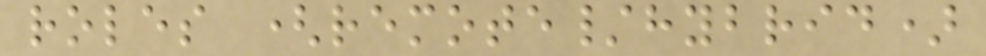roles (remote/hybrid)
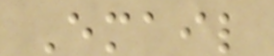Email
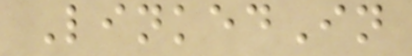LinkedIn
